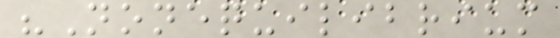"Nonequilibrium
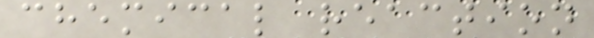chemical reaction
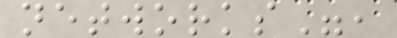networks",
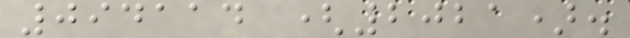094114 (2021).
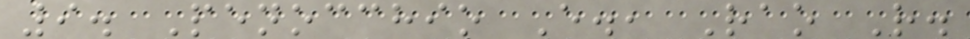9. Penocchio E., Rao R.
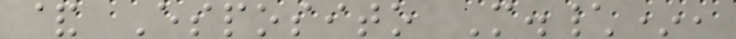& Esposito M.\*,
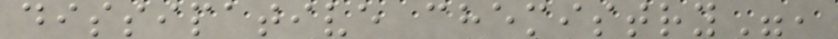dissipative chemistry",
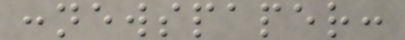:newspaper:
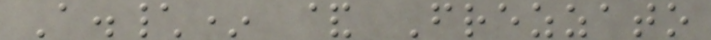A.\* & Frezzato
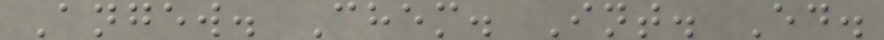Angew. Chem. Int. Ed.
